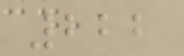222
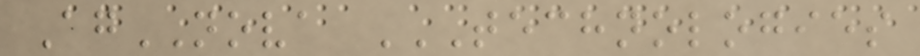AgNOVA TECHNOLOGIES
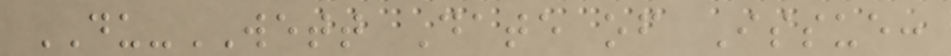DU-WETT Date of Issue:
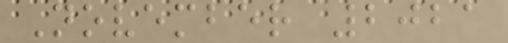November 2021
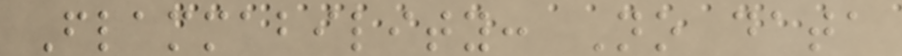Flammability: No data
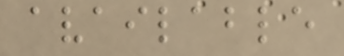available
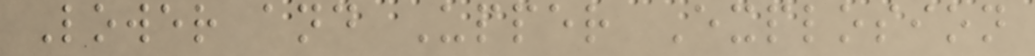Lower and Upper Explosion
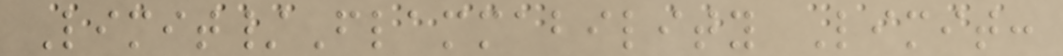Limit/Flammability Limit:
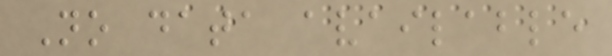No data available
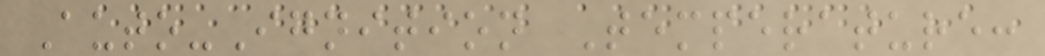Auto-Ignition Temperature:
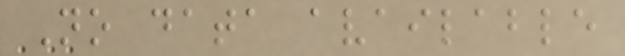No data available
